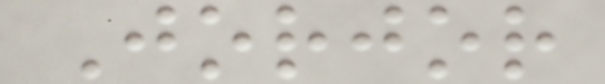Jorjor
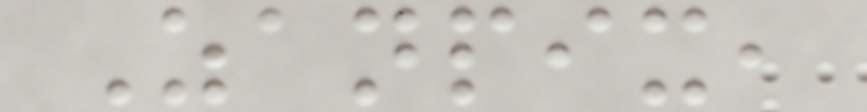Zanpix,
